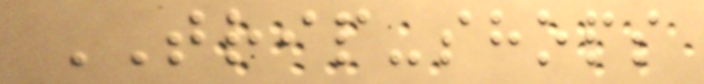TRIP-shops
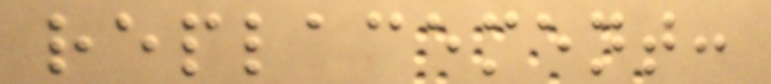replacement:
